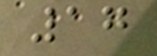17
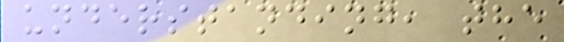understanding, the
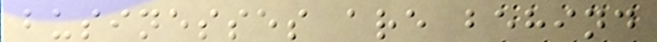businesses are behind
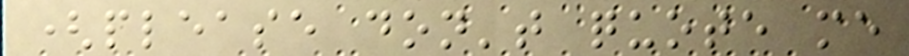(please don't quote me
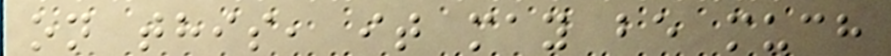on this, it may be much
